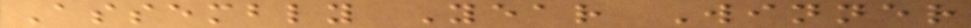Assembly Year Winner
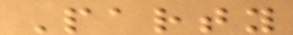Party
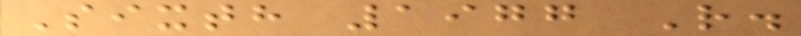Sixth 1977 R.
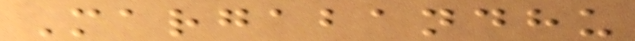Margabandhu
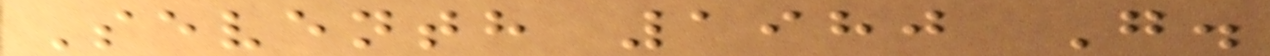Seventh 1980 G.
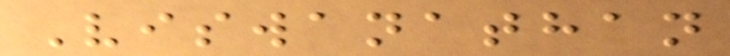Viswanathan
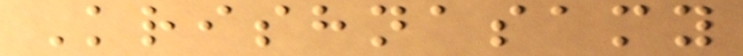Krishnasamy
